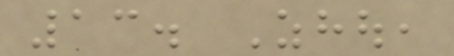13. Zhou,
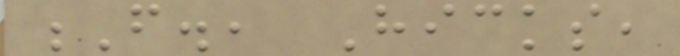F., Hicks,
